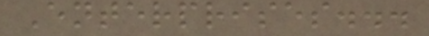Enterprises...
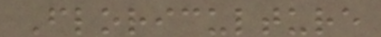Floriculture
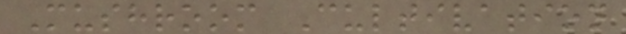Mushroom Cultivation
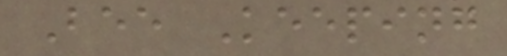Bee Keeping
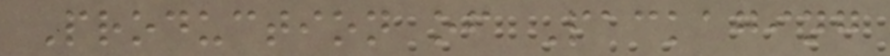Production of Packaging
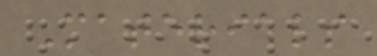Materials
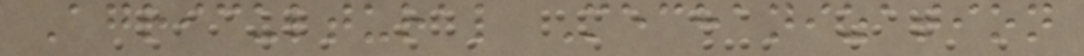Agricultural Mechanization
